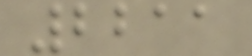2211
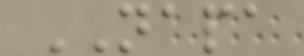NAPA
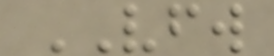VFW
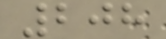208
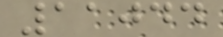11044
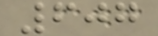607
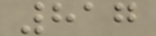817
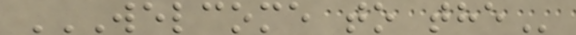WELCOME TO THE
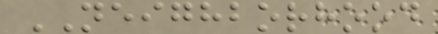NEIGHBORHOOD
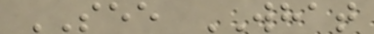SEE WHAT
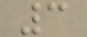3
